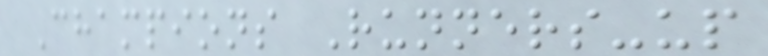Champions Runners-up
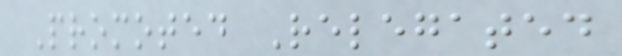Promoted Relegated
